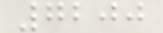7200
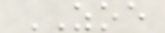ZOE
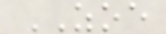ZOE
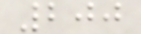200
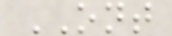ONT
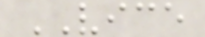VICE
